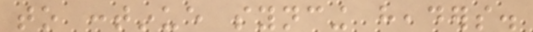to continue syncing headers.
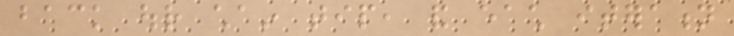back our chain tip, and each iteration
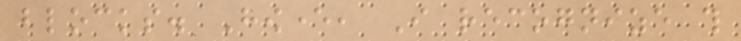blocks. However, I recognize this
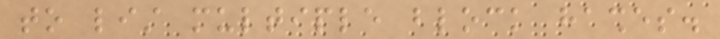to list multiple block hashes.
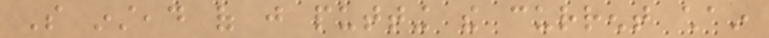So instead of just putting the current chain
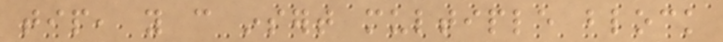tip, you can insert multiple block
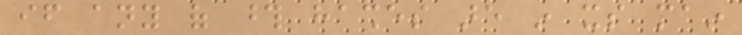if any of those hashes are in its main
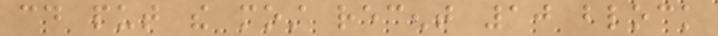could put the most recent 10 block
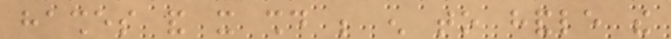hashes and it should be enough to handle the
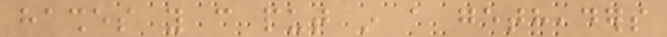hashes you can put in a getheaders
